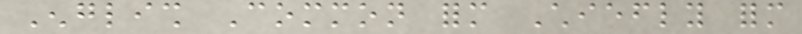English Common form Chiefly form
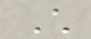Child
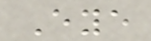Eye
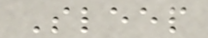Sleep
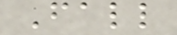Fall
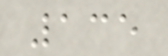135
